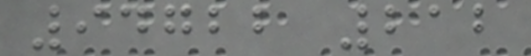94722 212
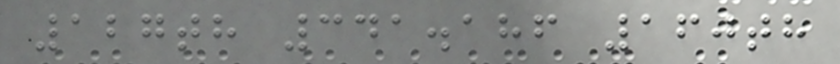127th 341.186 160th
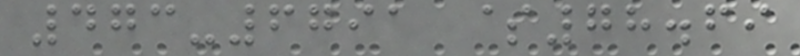473-6791 $78.69
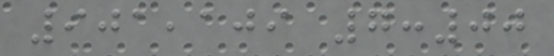901,109 7:00
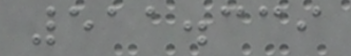511.339
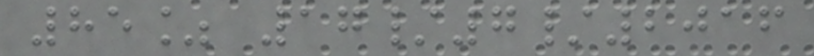85% 17/7/2016
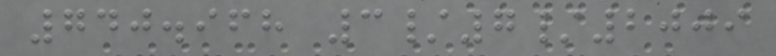740.968 3/7/2009
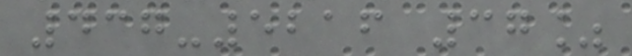437-5216 37%
